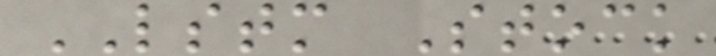LSTM Stock
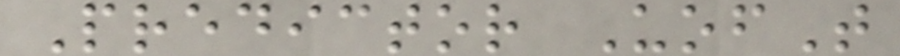Predictor UofT
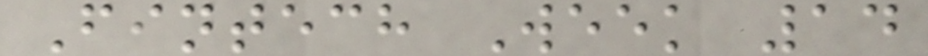Fintech Week 14
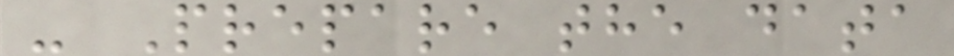- Prepare the data
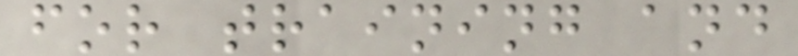for training and
